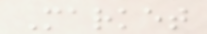Market
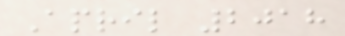April 2018
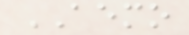AEMO
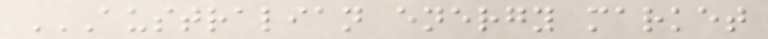AUSTRALIAN ENERGY MARKET
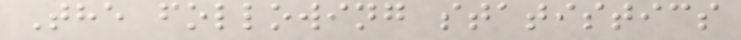The following statistics
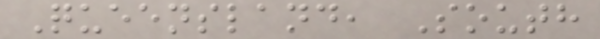Queensland, South
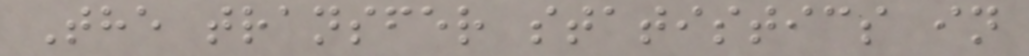The transfer statistics in
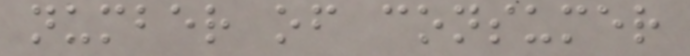number of consumer
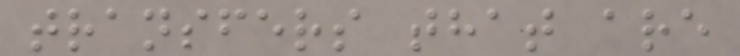transfers that are
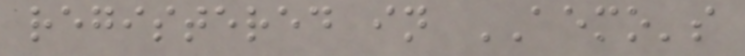registered in AEMO's
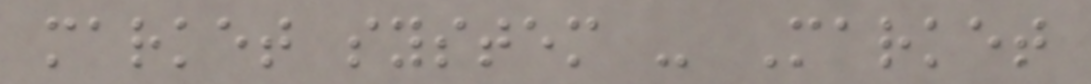market system - Market
